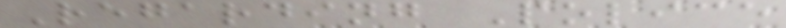Regarding Police
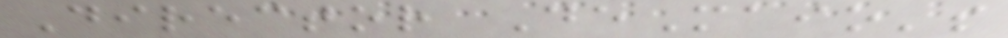Director DeMaio's
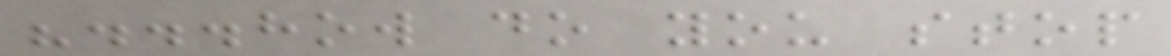"...how do you stop
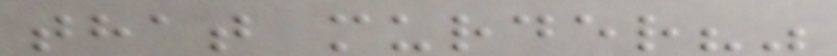that murder?"
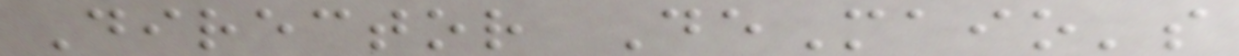Director DeMaio's
